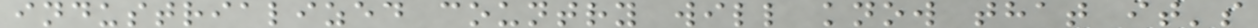industrialized country will know that it's
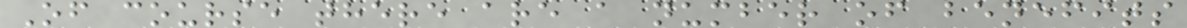Of course there are a number of benefits
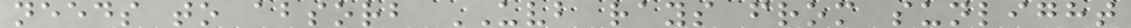needs to absorb UVB rays from sunlight
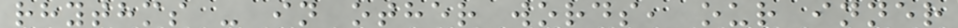rhythms - in other words, our inner
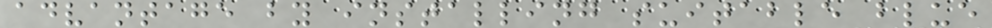advantage by installing suitable blue
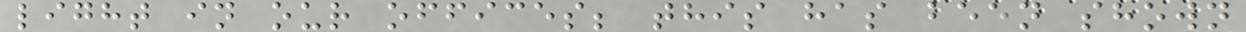light in our offices; this has been shown
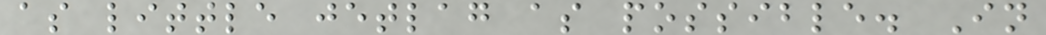as little jetlag as possible. In
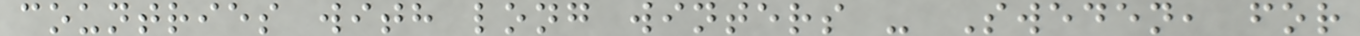countries with long winters - Sweden, for
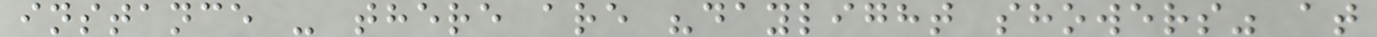instance - there are "daylight showers" at
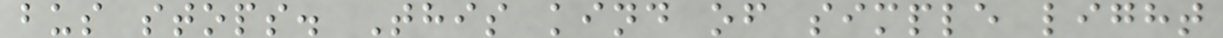bus stops. This kind of simple light
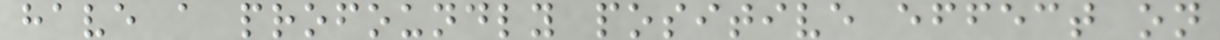have a profoundly positive effect on
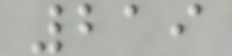219
